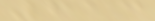613
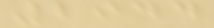2944
